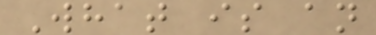What is an
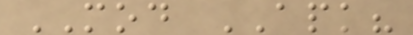MOD APK?
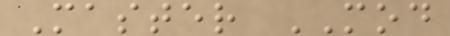Master MOD
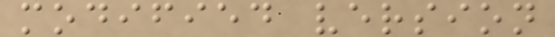modified version
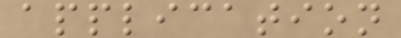application
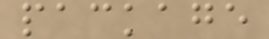package
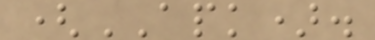(APK).
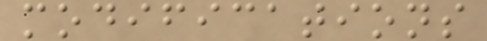modifications
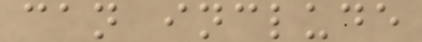can include
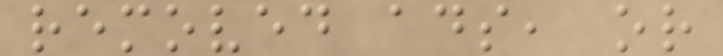removed ads, or
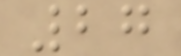27
